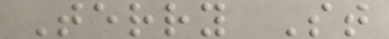Terry St
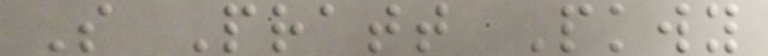S Pratt Pkwy
